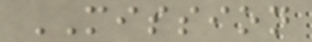MISSION
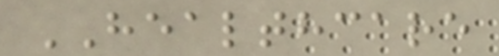HEALTHCARE
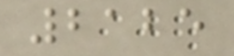2125
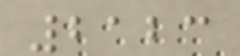2123
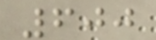600
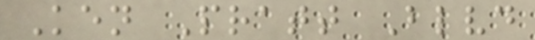Ken Pratt Blvd
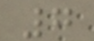7
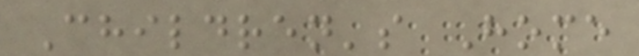Children's Home
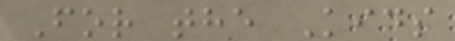For the Kids
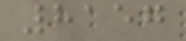8157
